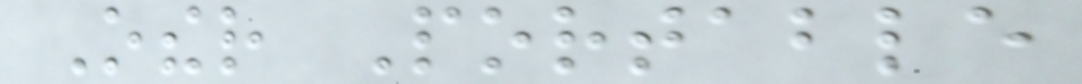Other Portable
